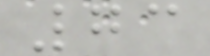73
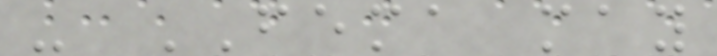- FEMA may
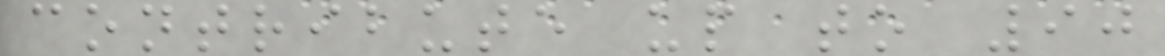contribute up to 90
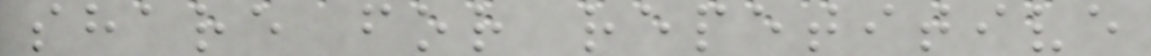share for repetitive
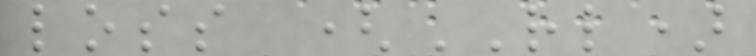loss (RL)
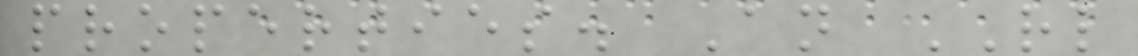properties. An RL
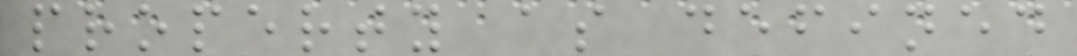property as defined
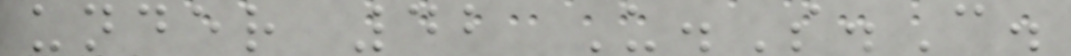under 42 U.S.C.
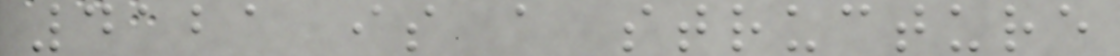4121 is a structure
